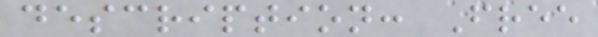description: Free
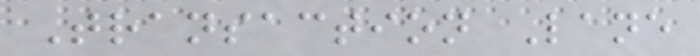Transaction Lane
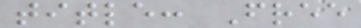title: Free
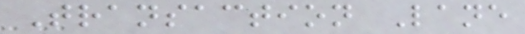Transaction Lane
